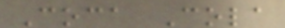Coca Cola
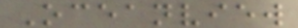Oceanview
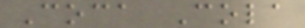Coca Cola
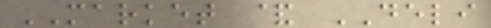MARKET & DELI
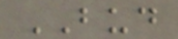BUD
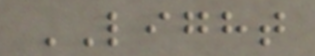LIGHT
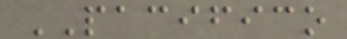PACIFICO
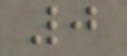0
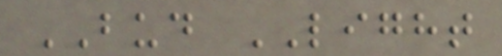BUD LIGHT
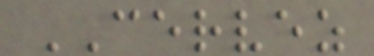CERVEZ
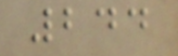244
